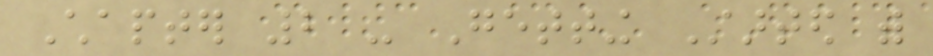Chapter 2 - Getting Started with
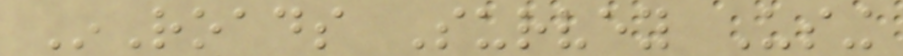InRoads Survey Using
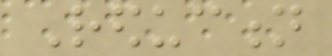Reduction
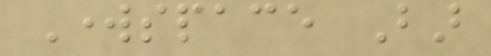Workspace Bar
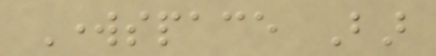Workspace Bar
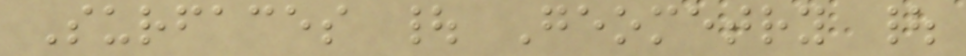Surfaces | Geometry |
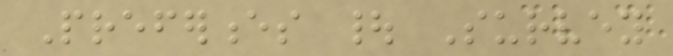Preferences | Survey
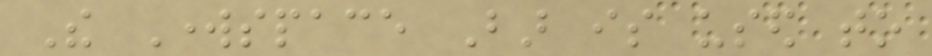The Workspace Bar is used to
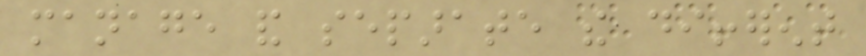manage and separate the different
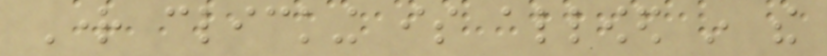Right clicking is allowed in the
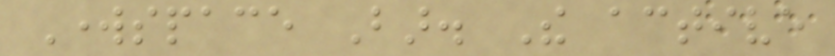Workspace Bar. The active
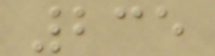235
